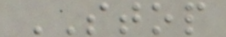STOP
